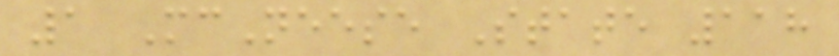1 McNeese State 118
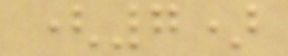(7)
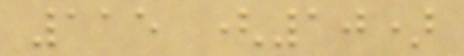115 (10)
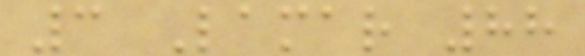3 Lamar 88
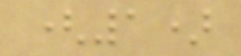(1)
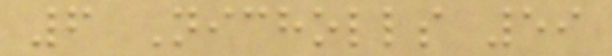6 Nicholls 59
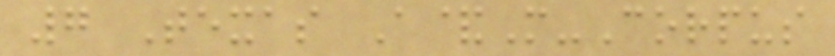7 Texas A&M-Corpus
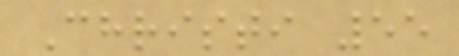Christi 55
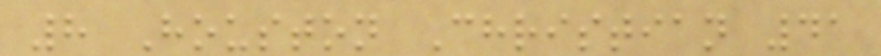8 Houston Christian 41
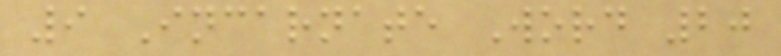9 Incarnate Word 20
